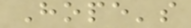Hope's
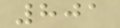801
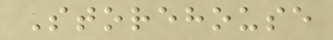Storehouse
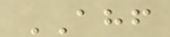AHF
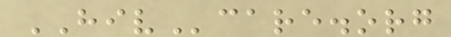HIVcare.org
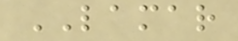LAMAR
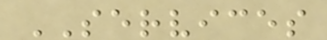SERVICES
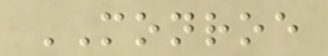MONROE
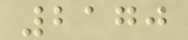2170
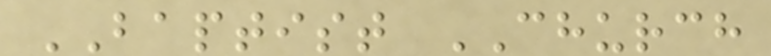BAPTIST CHURCH
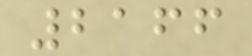2166
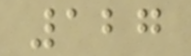127
